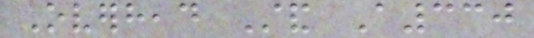Overhead Stand A330
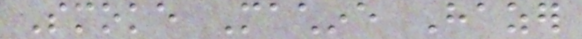Smoke Machine Hazer
